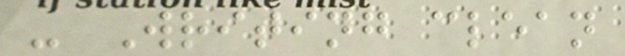- Writing clean
